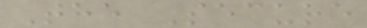The Secure
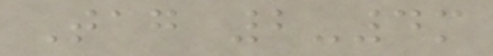Tag 2-4m
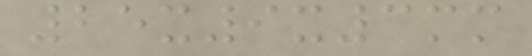25x9x3mm
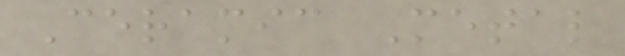Ceramic Metal
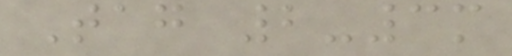Tag 2-3m
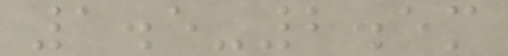1.5-2.5m
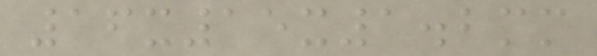16x15x1.2mm
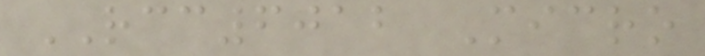RCC6012 Micro
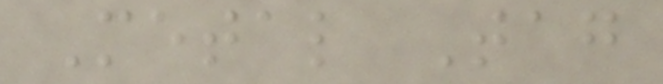Metal Tag
